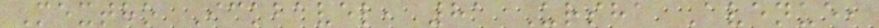Mextho Ickbavel, 81 Ursha Avenue,
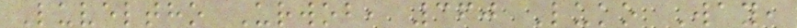Luveltho Urwob, 360 Luko Way,
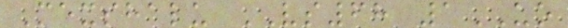Mexshalu VS68 1UO
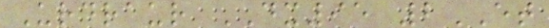Urdraur DX95 2ET
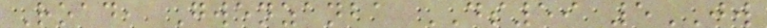Road, Gwenzanba DS59 5JW
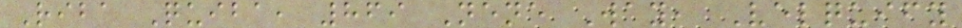Riba Quiba, 869 Nene Way, Velquify
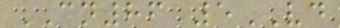CN86 5VD
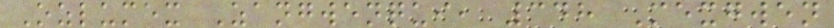Ozlumex Zangwenqui, 348 Mexgwen
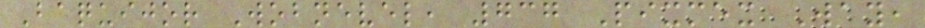Baquijor Wobnevel, 737 Pixmex Way,
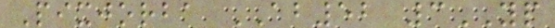Pixjorba AB52 3YP
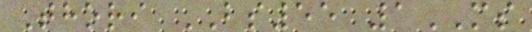Thori BS55 1MS
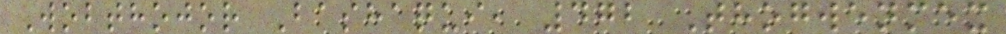Wobthojor Bashaqui, 472 Thogwenmex
